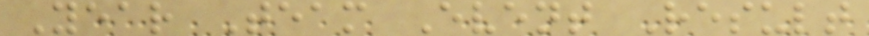Year Team Event Result
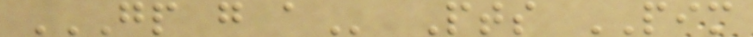GP G A Pts PIM
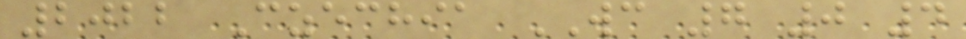2022 Czechia WC 7 0 4
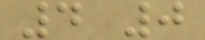4 0
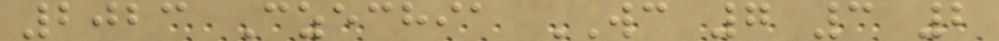2023 Czechia WC 7 3 2
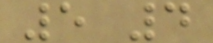5 4
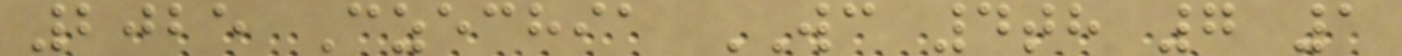2025 Czechia WC 4th 7 1
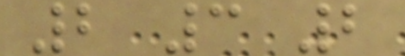2 3 2
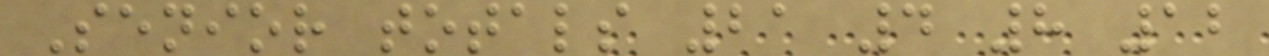Senior totals 21 4 8 12
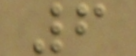6
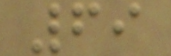69
